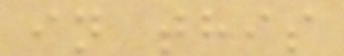in this
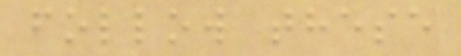follow these
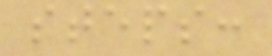steps:
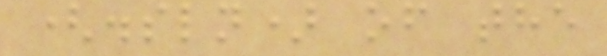(.sln) of the
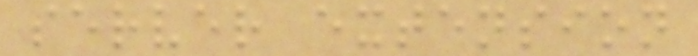server extension
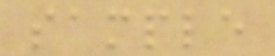sample
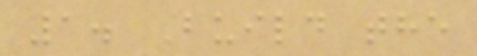1. Build the
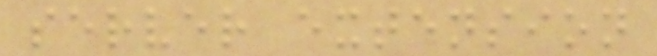server extension
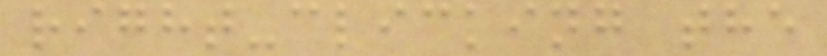right-clicking the
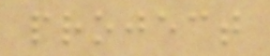project
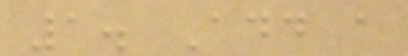1. Add a
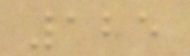125
